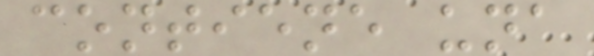contiene una
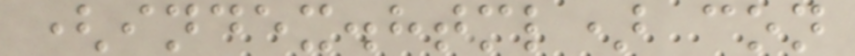(index.html) con
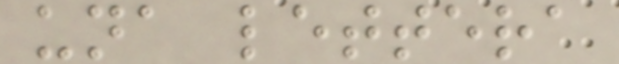una lettera
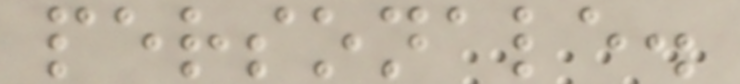personale.
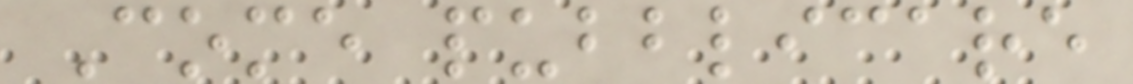Come pubblicare
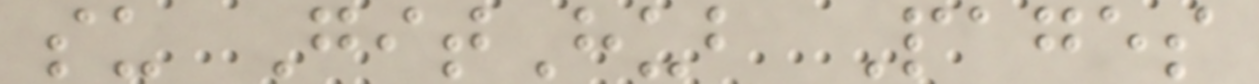su GitHub Pages
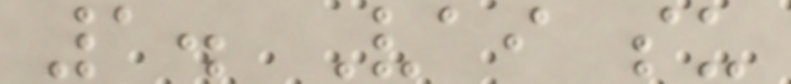1. Vai su
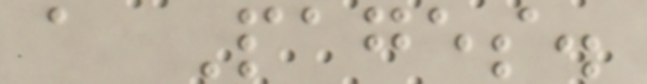a Pages.
